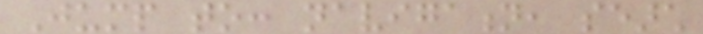Jump to: navigation, search
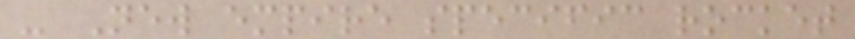- New empire specific rocket
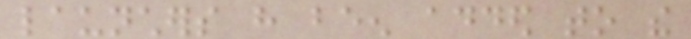launchers have been added to the
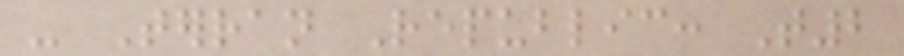- Terran Republic: T2
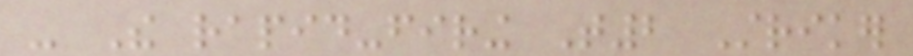- The rapid-firing T2 Striker
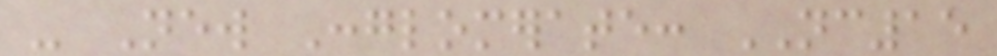- New Conglomerate: NC15
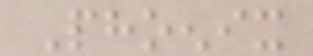Phoenix
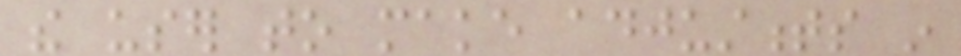the user to make adjustments in
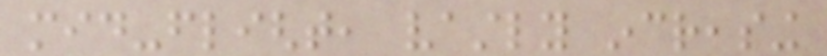mid-flight, vastly increasing
